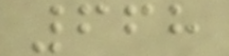668
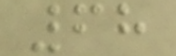68
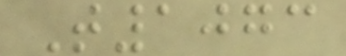T1073
